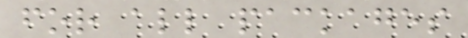for all packages
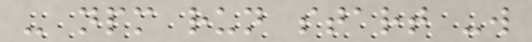- npm run start -w
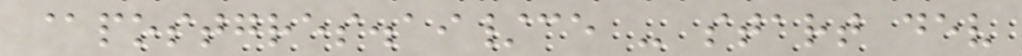@postgres.ai/ce - start dev
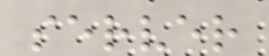server
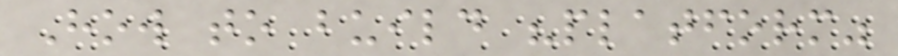How to build "platform"
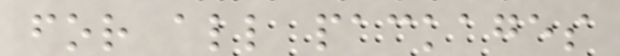for all packages
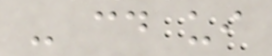- cd ui
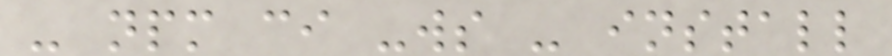- npm ci -ws - install
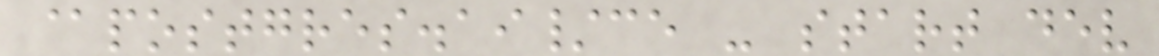@postgres.ai/ce - start dev
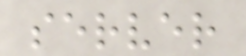server
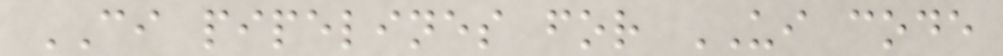CI pipelines for UI code
